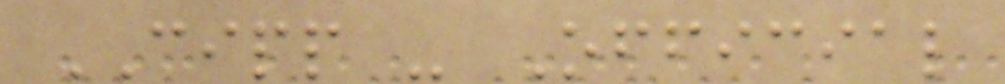CIPP - Official
